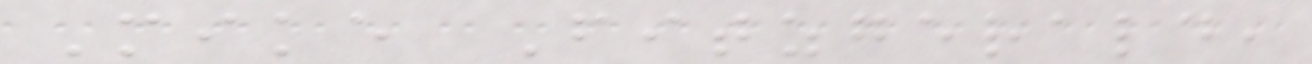Mike Fitzgerald,
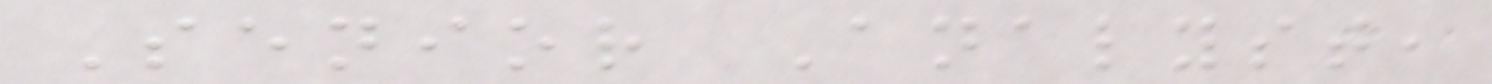Senior Analyst,
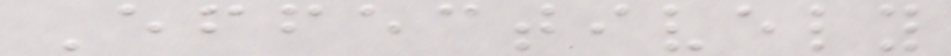Effectively
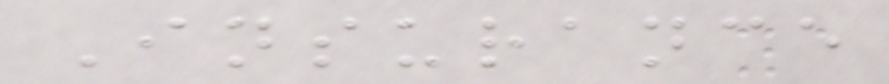Insurance
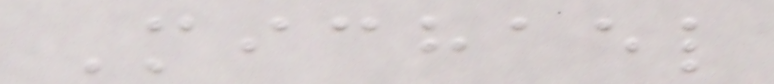Michael
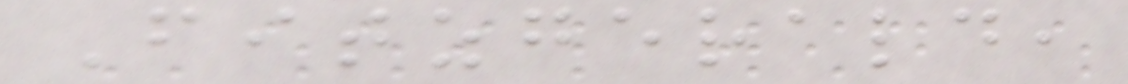Fitzgerald,
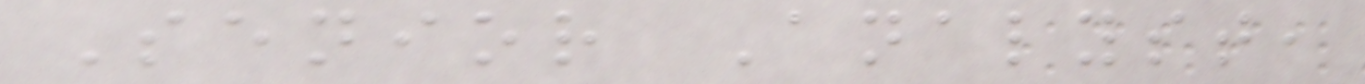Senior Analyst,
